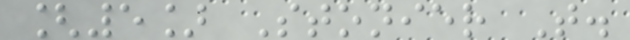[5] Stonier T.
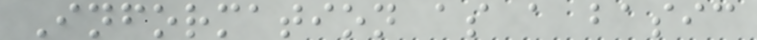Information as a basic
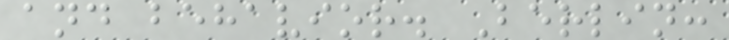and behavior. Berlin:
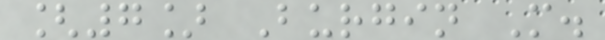[7] Burgin M.
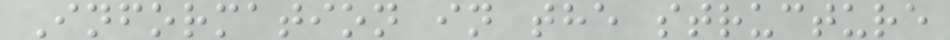Information in the structure
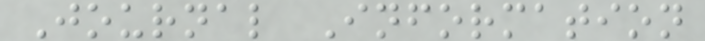Journal Information
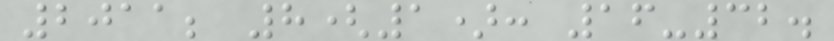2011; 8(1): 16-32.
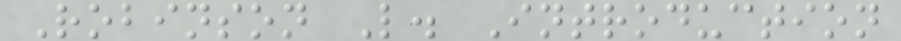Robinson L. Introduction
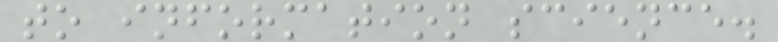to information science.
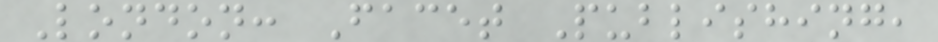London: Facet Publishing,
